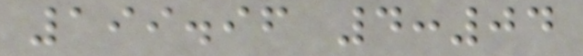199.96 4:04
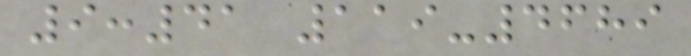9:41 119-4689
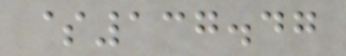$137.47
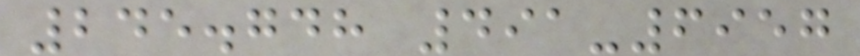245.748 491-6957
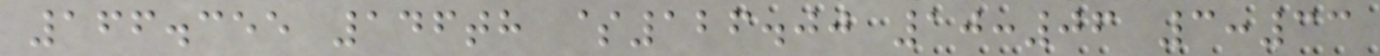166.355 146th $126.00 10:06 3:33
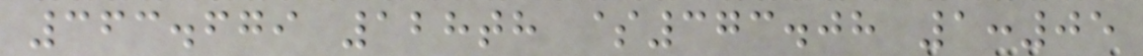363.679 128th $373.08 1:05
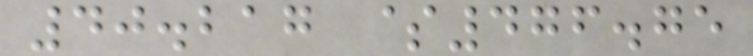40.217 $476.75
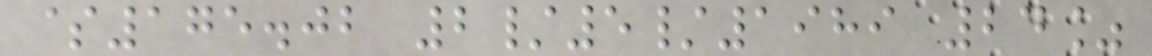$175.02 2/5/1989 24%
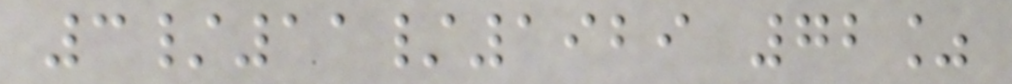3/11/1929 72%
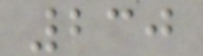230
